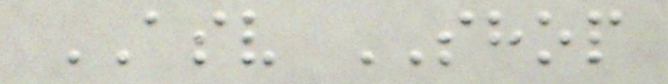ASV SHOP
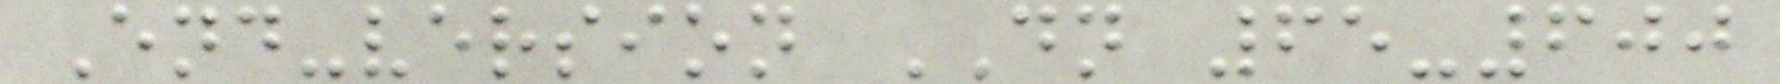End-version DN 65-600
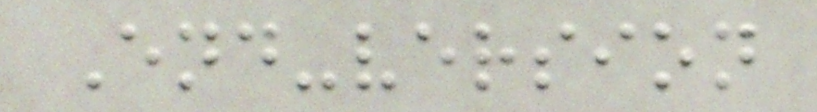End-version
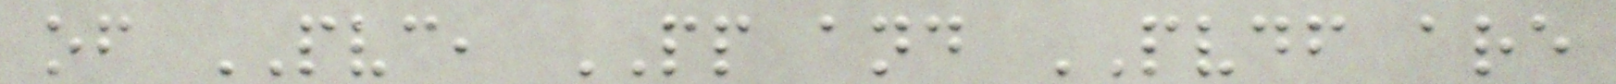of PVC, PP and PVDF are
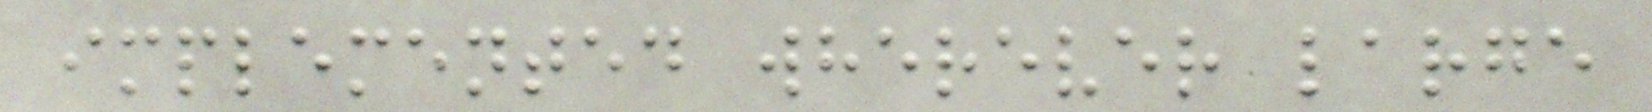implemented wherever large
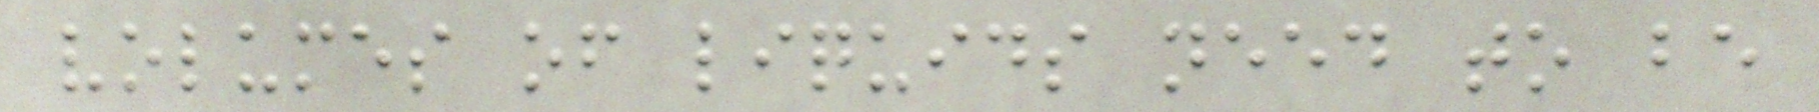volumes of liquids need to be
